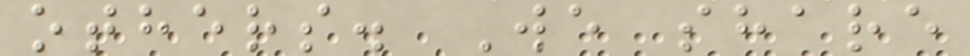others. We share
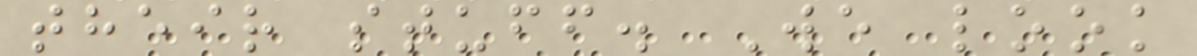their stuff. We look
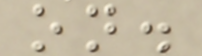on.
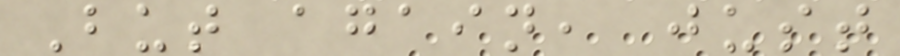But again, just
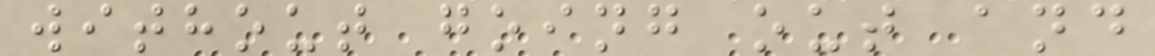without going out and
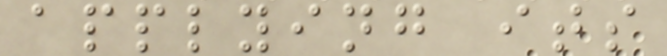applying its
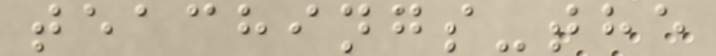teachings-the
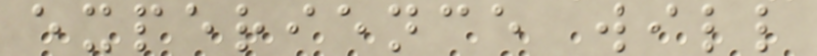experience will
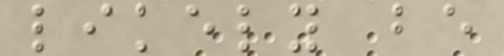likely be
